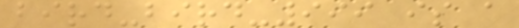bird-bird-999 is a
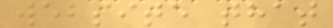website that
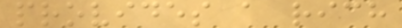provides a rich
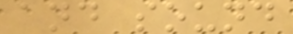and sound
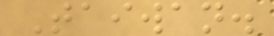Taiwan.
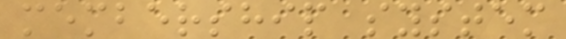membership system
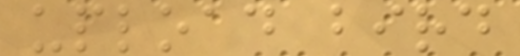upload bird
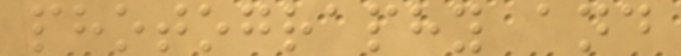photography and
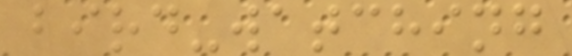bird-watching
